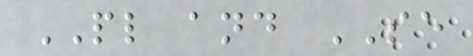PL and SE
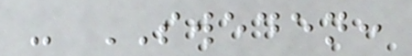- SWEDEN:
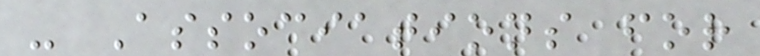- Associations for
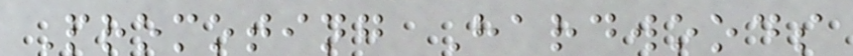Promoting Hardwoods
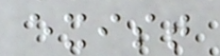exist
